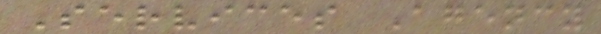Services Agency
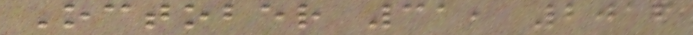October 31, 2016
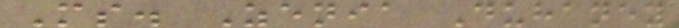Ms. Zenia Duhaney
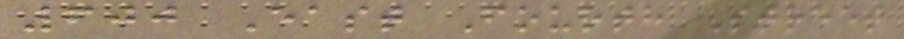600 East Fourth Street
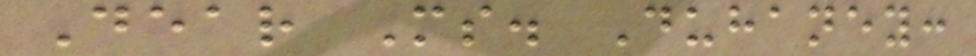Dear Ms. Duhaney:
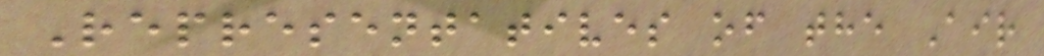Representatives of the Air
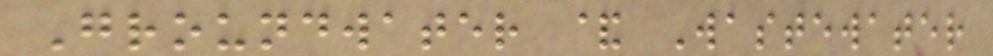Groundwater & Wastewater
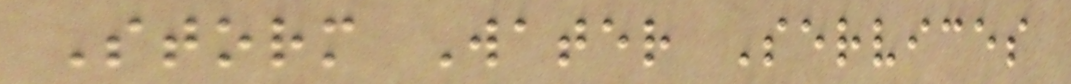Storm Water Services
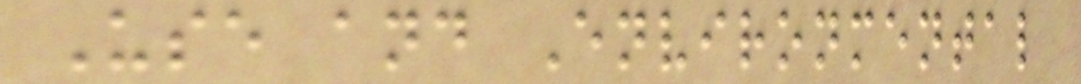Use and Environmental
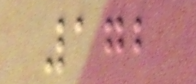172
